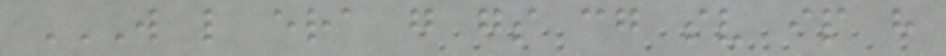W L ERA G GS CG SV IP H
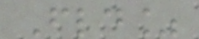Fld%
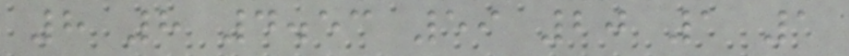8 8 4.53 59 20 1 1
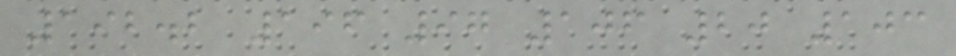192.2 196 97 106 20 103
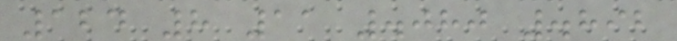124 8 11 .080 .892
